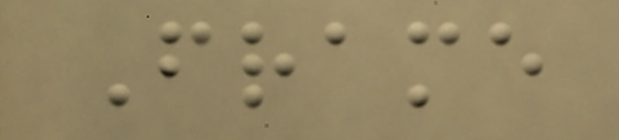Frame
